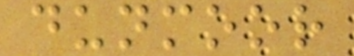dunmoor
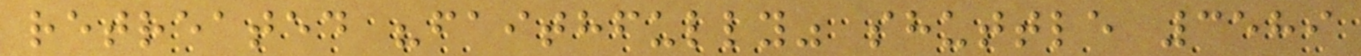retreated "faithfully" shuttle 3589
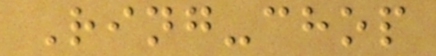Ring-chop
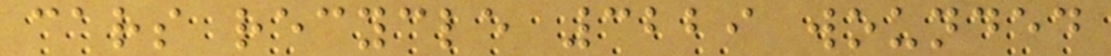cars recycle 3229 wounded
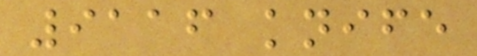9116 knife
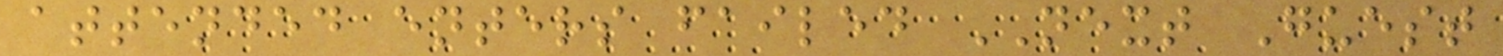attended enters failed NEXT Guest
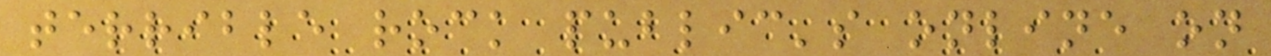terrible rock public's online on
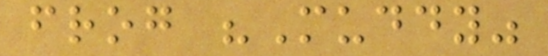frog "Muddy"
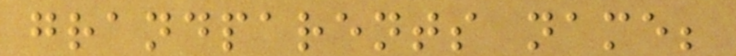grandparents name;
